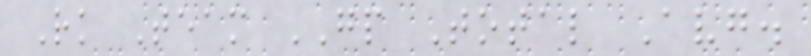Rk Team GP Total Avg.
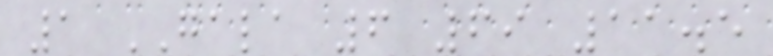1 GALA 6 69 11.5
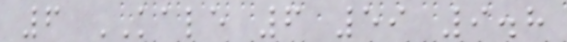6 KALE 6 59 9.8
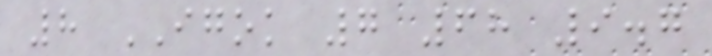8 IGOK 7 68 9.7
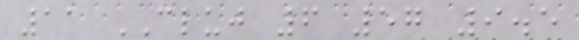11 CLUJ 6 57 9.5
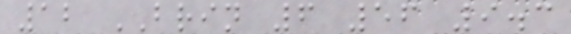12 BRIN 6 56 9.3
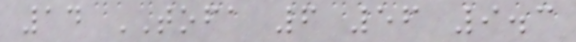14 TOFA 6 56 9.3
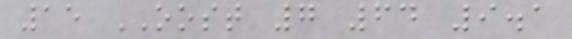15 OOST 7 64 9.1
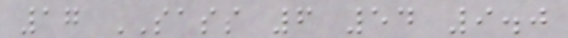17 SASS 6 54 9.0
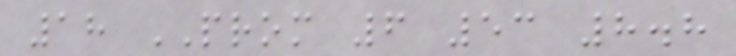18 PROM 6 53 8.8
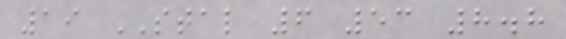19 STAL 6 53 8.8
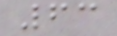63
